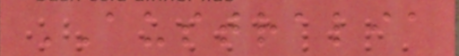AUSTRALIA
